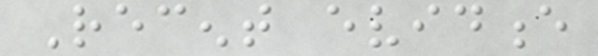Recent evidence
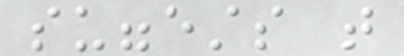suggests that
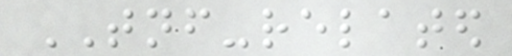TNF-related
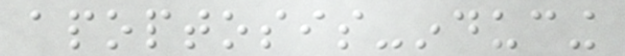apoptosis-inducing
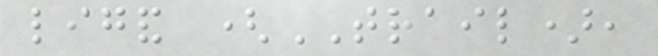ligand (TRAIL),
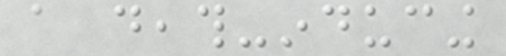a death-inducing
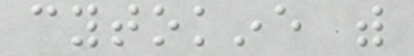cytokine with
